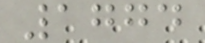1774
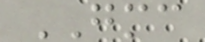GMC
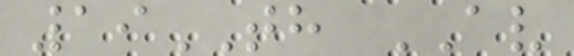19TH AV
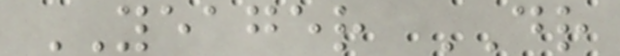YEAGER DR
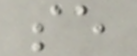se
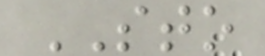STO
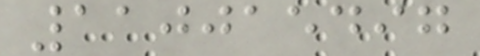110015497
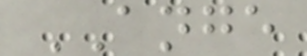ANGE
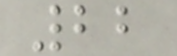22
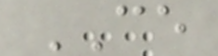CE
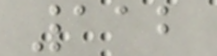112
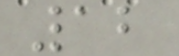12
